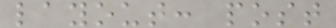layout: post
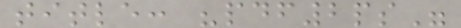title: "pdf2ps"
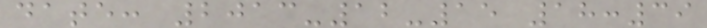date: 2013-12-15 18:39
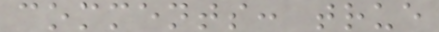comments: true
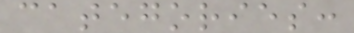categories:
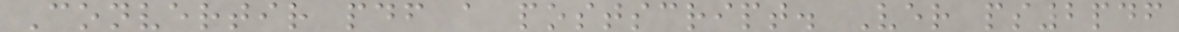Convertir pdf a postscript. Ver ps2pdf
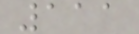111
